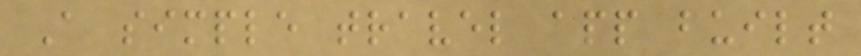A simple travel app built
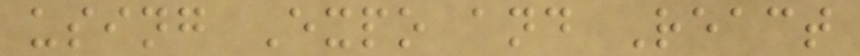using Expo and React
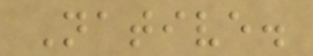Native.
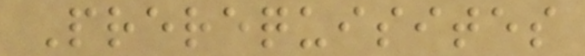Prerequisites
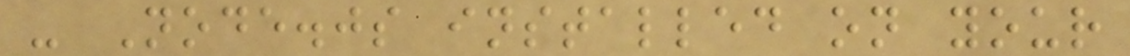- Node.js installed on your
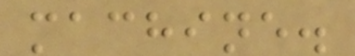machine.
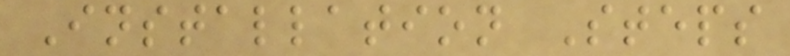Installation Steps
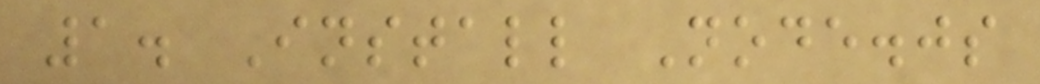1. Install Node.js
